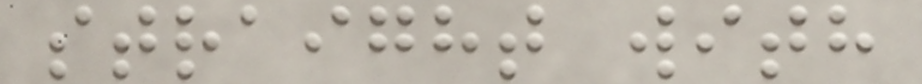straight with
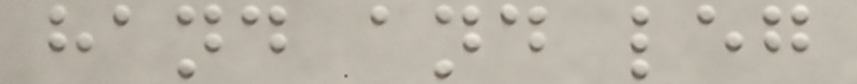hand and leg
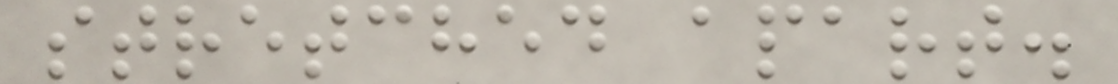stretched apart.
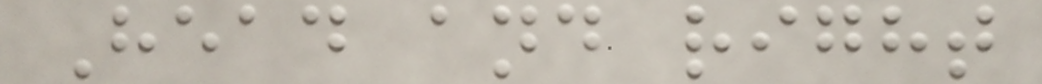Head and right
